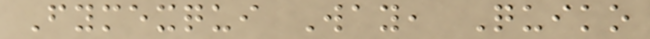Fymexqui Way, Quiko
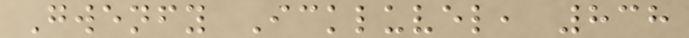Gwenfy Ickluvel, 838
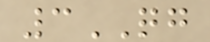3QG
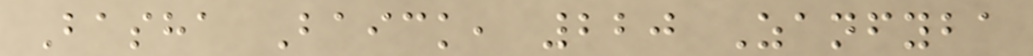Basha Baick, 220 Zanfyba
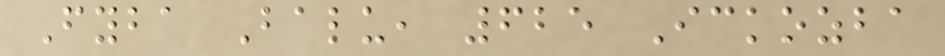Fyba Balu, 625 Ickozba
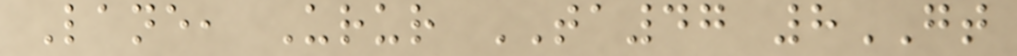Lane, Urur TA47 8GT
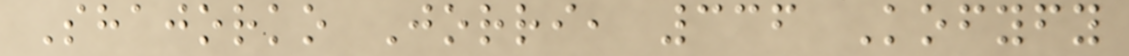Shajorko Jorri, 336 Kofyfy
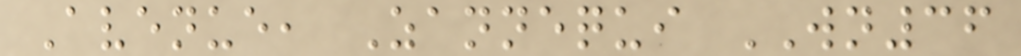Avenue, Zannequi WN36
